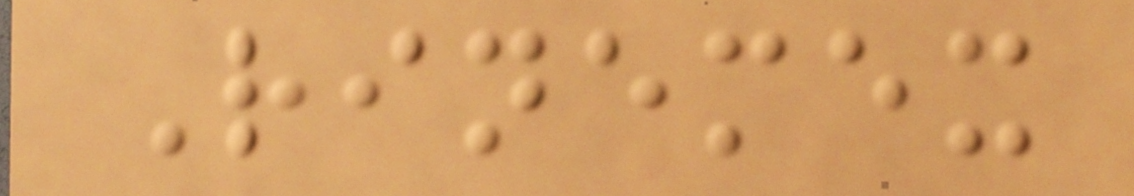Rinemex
